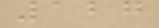127
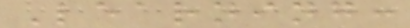Learning:
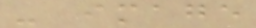- image
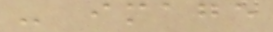- image
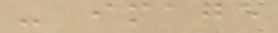- image
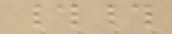##
